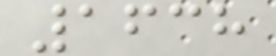1638
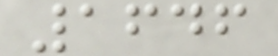1646
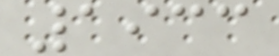1933
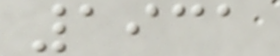1931
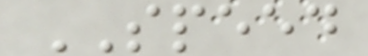SPEED
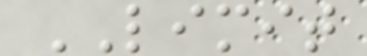LIMIT
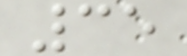35
